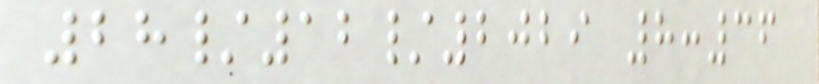28/12/2029 8:36
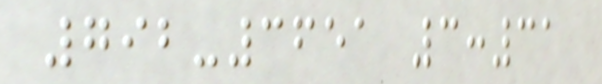792-3651 3:31
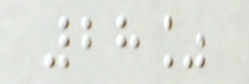28%
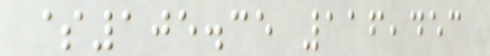$105.35 116,453
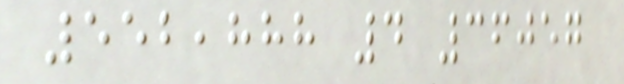552,888 4 36057
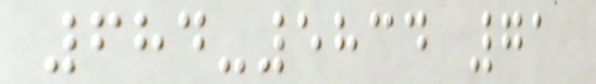684-5834 71
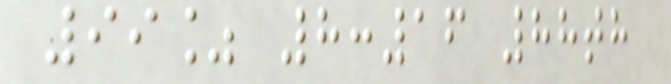99% 8:16 88th
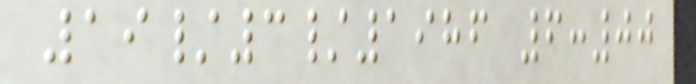19/3/1986 6:00
